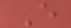E
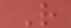R
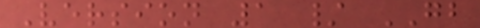Version 1 / GB
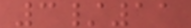3/11
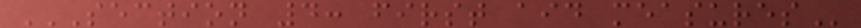SECTION 4: FIRST AID MEASURES
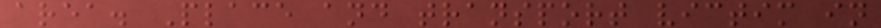area. Place and transport victim in
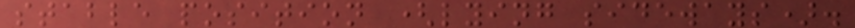stable position (lying sideways).
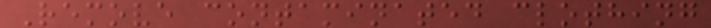Remove contaminated clothing
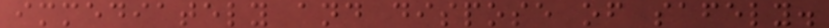immediately and dispose of safely.
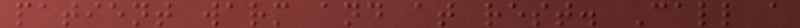patient warm and at rest. Call a
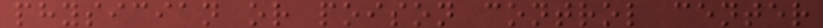physician or poison control center
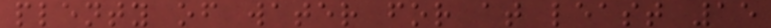plenty of water for at least 15
